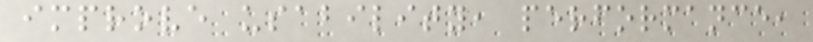improve usability, performance,
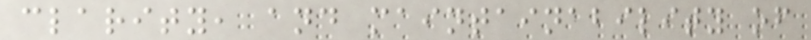clarity, and maintainability of
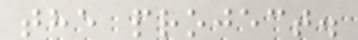the project.
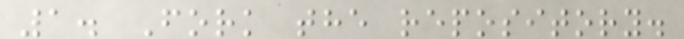1. Fork the repository.
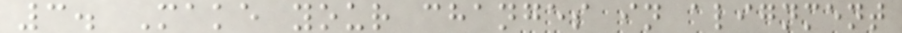3. Make your changes in alignment
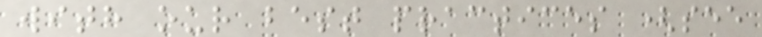with our best practices (see
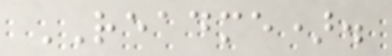README).
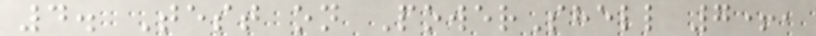4. Test on PowerShell 7+,
